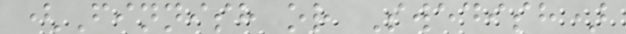(Finnish or Swedish)
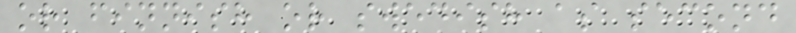or finnish or swedish as second
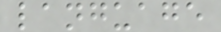language
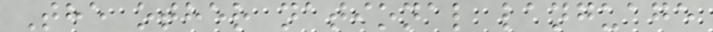The other national language
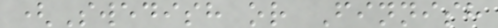(Swedish or Finnish
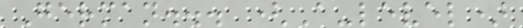German... (A-level)
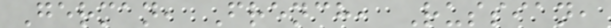German, French, Russian,
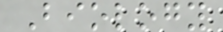Biology
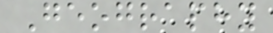Geography
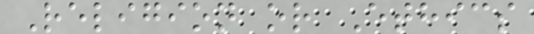Religion or Ethics
